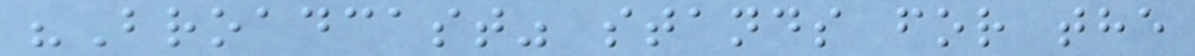"Broadcast" stands for the
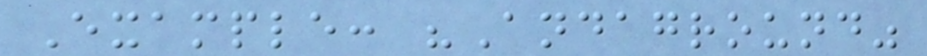Example: "Andaground"
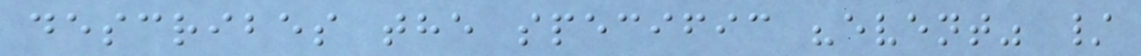describes the specific "event" /
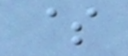$
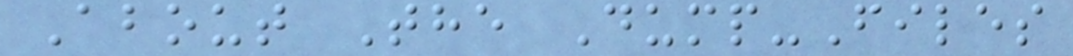About The Dump-Files
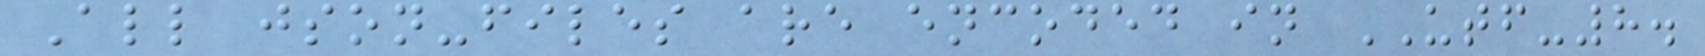All json-files are encoded in UTF-8.
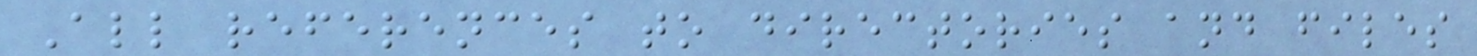All references to directories and files
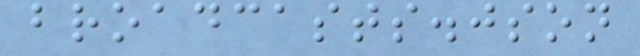broadcasts.json
